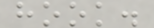hook.
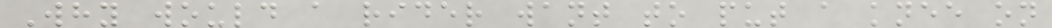Why would a rider want to put a knee on
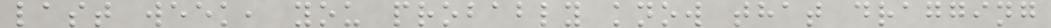last week, you probably know that dragging
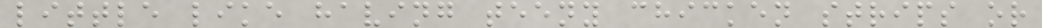little like having teeny chicken strips or
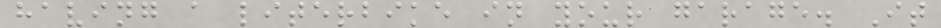having a literbike in your garage. It
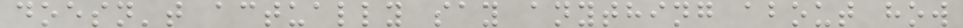doesn't actually say anything about how
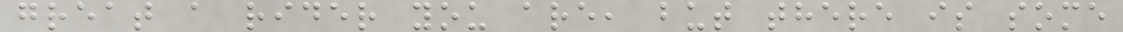great a rider you are, but there is some
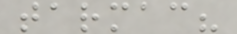tarmac?
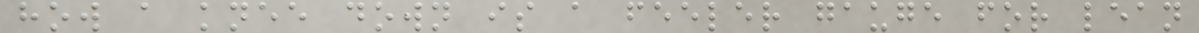how a knee down is a feeler gauge for lean
